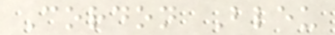Cordon Bleu
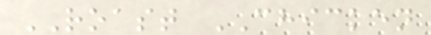ROAST CHICKEN
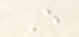E
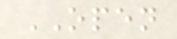OPEN
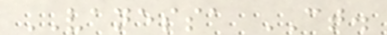VANESSA CT.
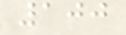100
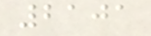2101
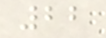22
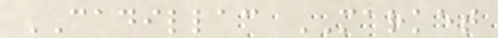CADILLAC MARKET
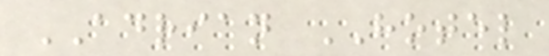ADRIAN HOTEL
